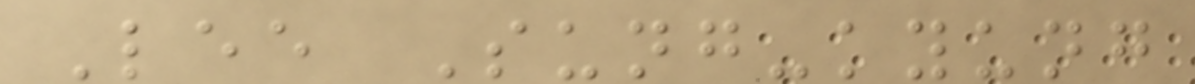Lee Sung-kyung
